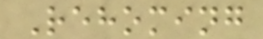Rehoming
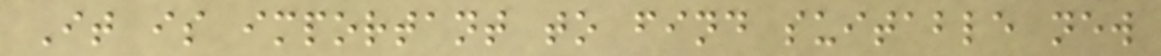It is important to find suitable new
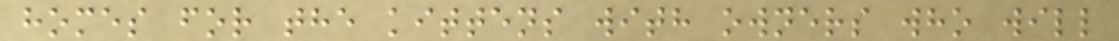homes for the kittens with owners who will
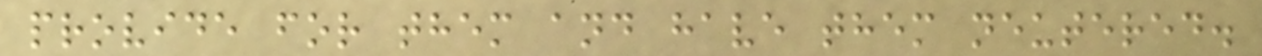provide for them and have them neutered.
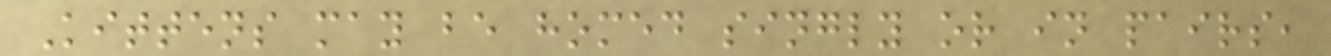Kittens may be homed singly or in pairs,
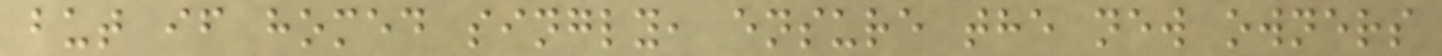but if homed singly, ensure the new owners
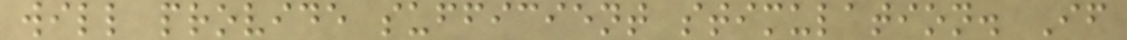will provide sufficient stimulation. If
